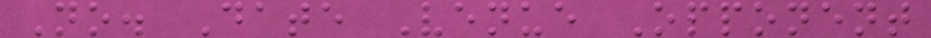No. Date Venue Opponent
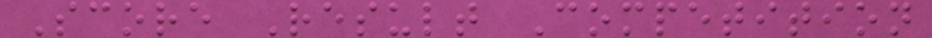Score Result Competition
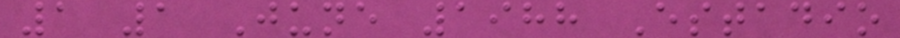1 1 June 1988 Estadio
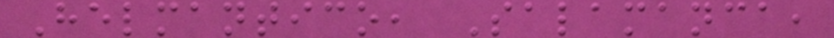Helmantico, Salamanca,
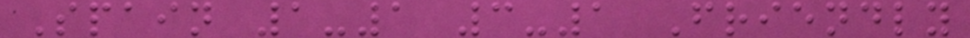Spain 1-1 3-1 Friendly
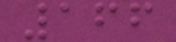166
